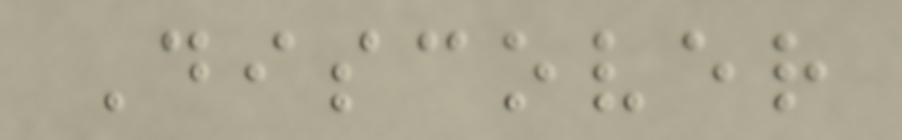Discover
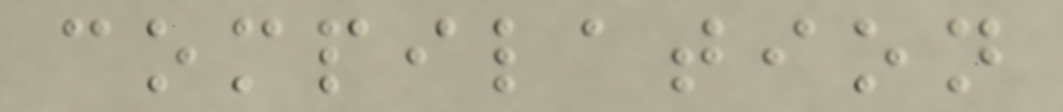compilation
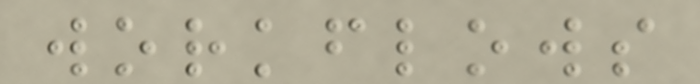workflows
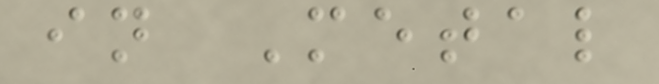in Metal
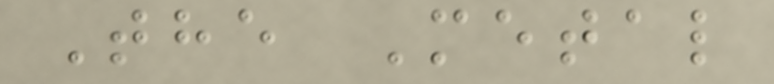The Metal
